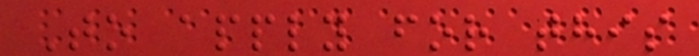To apply for this
